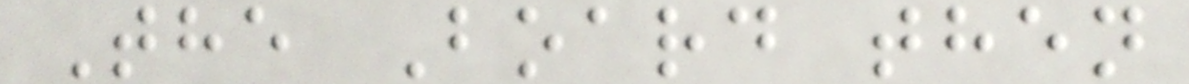The Board then
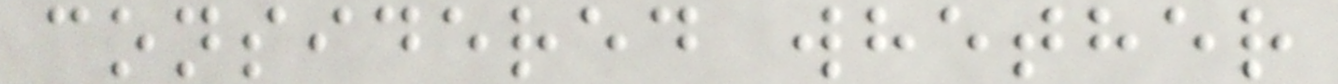considered whether
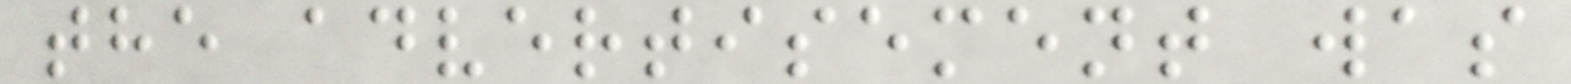the advertisement was
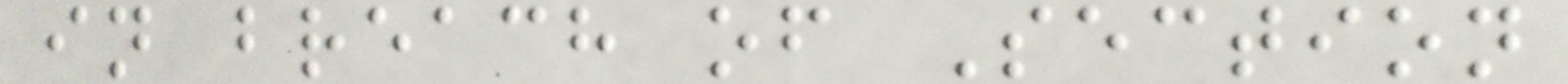in breach of Section
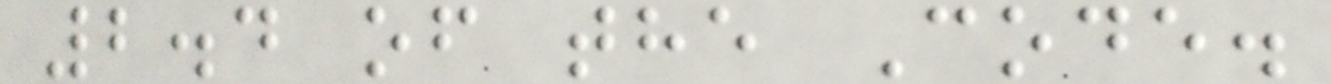2.4 of the Code.
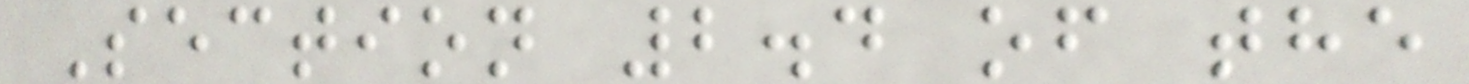Section 2.4 of the
